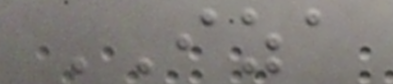IZA
